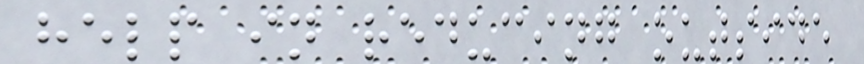help in reducing outside
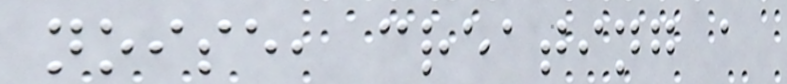noise, creating a
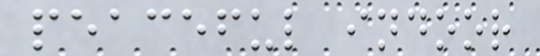peaceful indoor
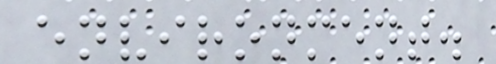environment.
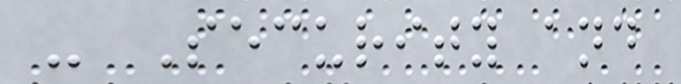- Security and
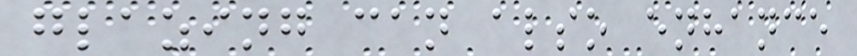glazing can also enhance
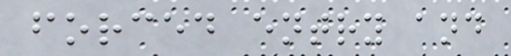forced entry and
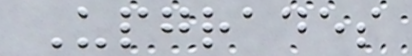Upgrades
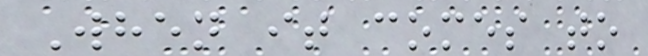When it comes to
